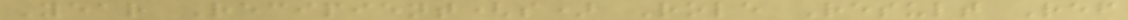Year Recipient(s) Role Result Ref
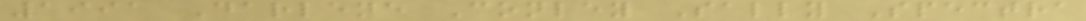1991 Darlene Conley Sally Spectra
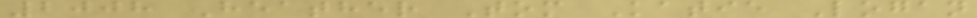2008 Heather Tom Katie Logan
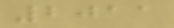2011
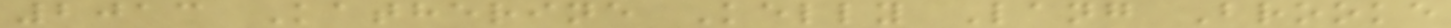2013 Katherine Kelly Lang Brooke
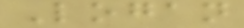Logan
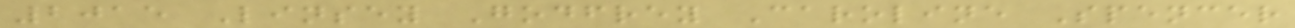2015 Linsey Godfrey Caroline Spencer
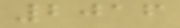2016
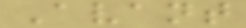Avant
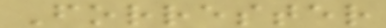Forrester
